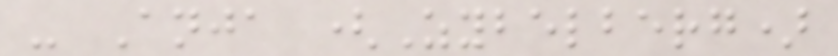- Anja (Zybelberg)
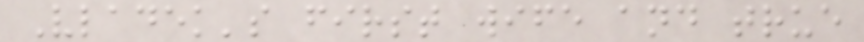Vladek's first wife and true
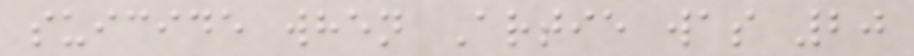suicide when Artie was 20
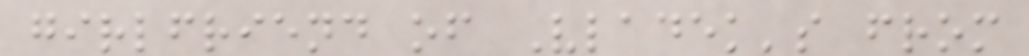girlfriend of Vladek's from
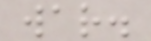war.
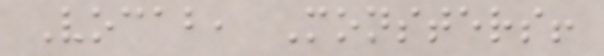Vocab, Monsters!
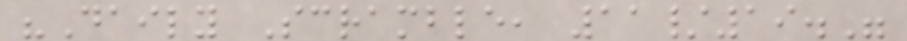"Daily Scramble, 11/19."
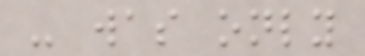- was only
